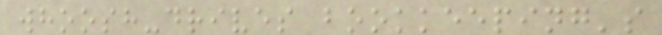whoosh-drives bookkeeping's
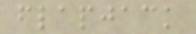flapjack
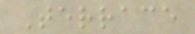Terrace
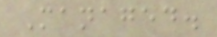Managed.
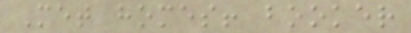Met homes! booker
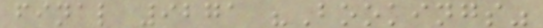final 9271 "Bookings"
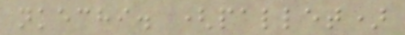nkechi. (pallet)
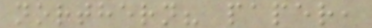northern? paper,
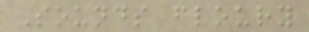Sounds floury
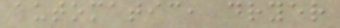automatic, dryer
